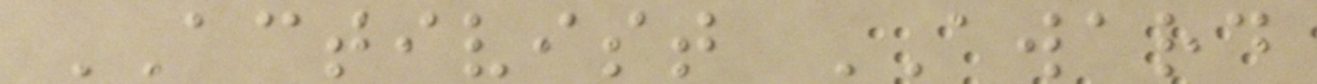ACTIVIST AWARD
